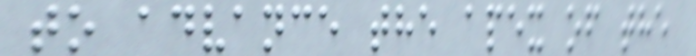to advance the apex of the
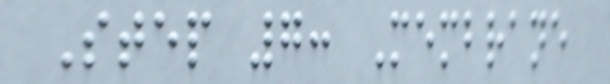Step 7: Membrane
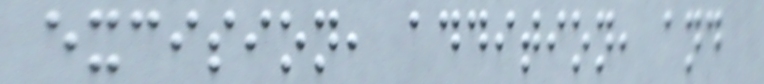excision, addition, and
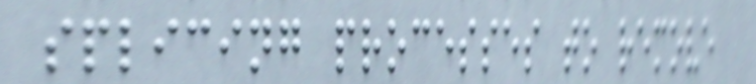splicing processes to remove
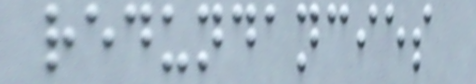redundancies
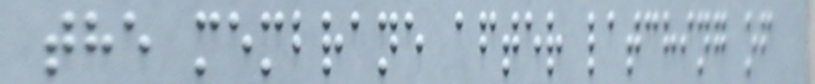the membrane after latching of
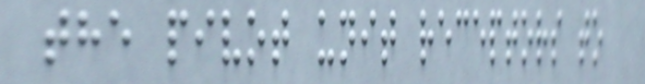the pivot unit receptors to
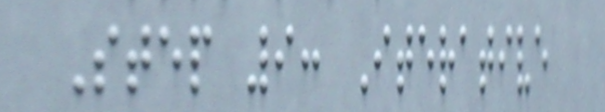Step 9: Iterative
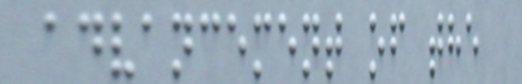advancement of the
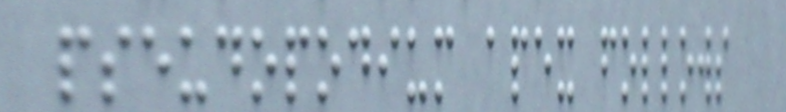pseudopodium apex follows
